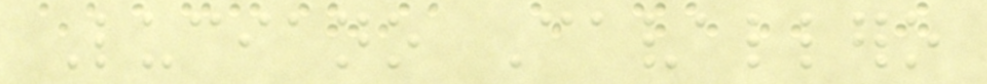Luciano Cavallero
